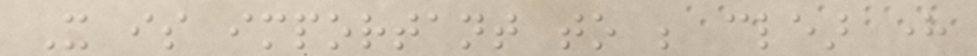It is important to be clear here
